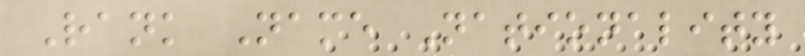Rank Name Nationality
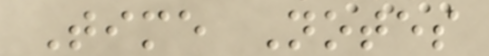Time Notes
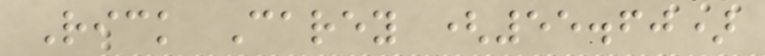Rick Carey (55.60)
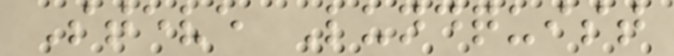Steve Lundquist
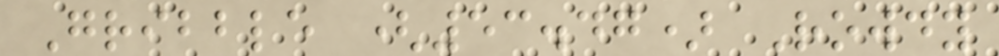Gribble (53.47) Rowdy
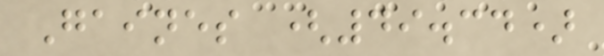Gaines (49.34)
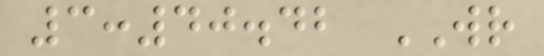3:40.42 WR
